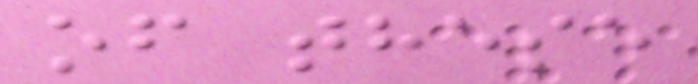of these
